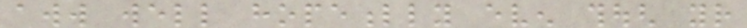aww well hopefully even though your
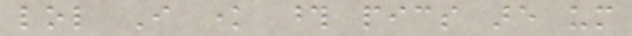lol I know those pics are um
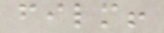film!
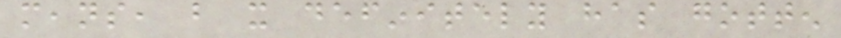means, but it definitely has gotten
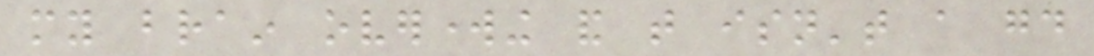my brain overworking and that isn't a good
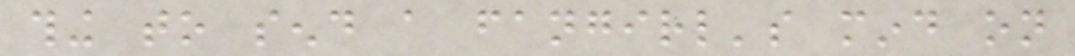thing to send a fangirl's mind on
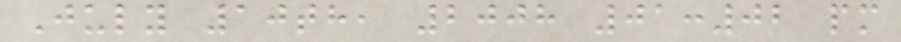July 10th, 2008 01:02 pm
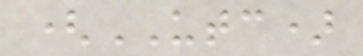(UTC)
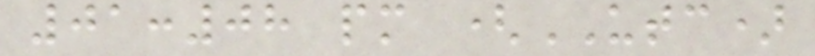01:08 pm (UTC)
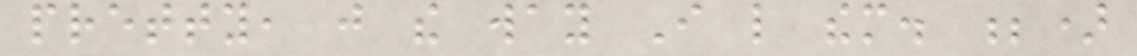pretty, just the way I like them. ;)
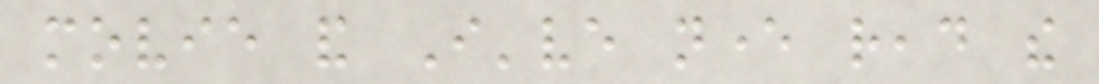movie and I've never read the
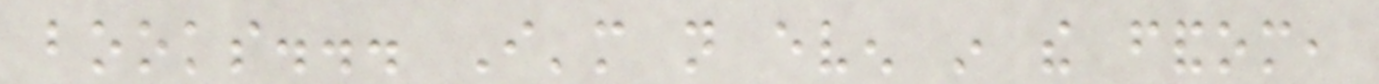books... I'm not even in the fandom,
